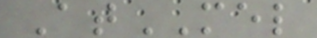AtMEL
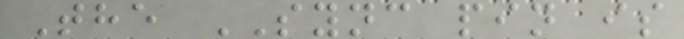The SYNC pin is
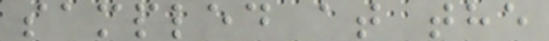sampled at the
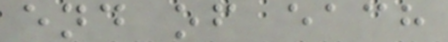end of each
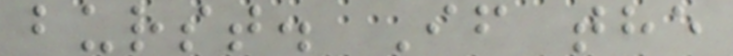burst. If the
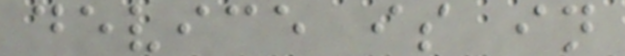device is in
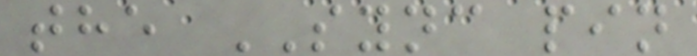the SYNC pin
